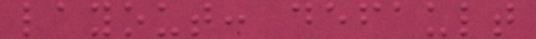layout: default
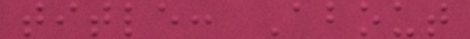title: About
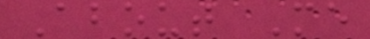About Me
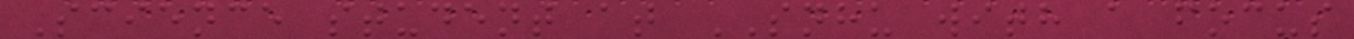Science student at SNHU with a focus
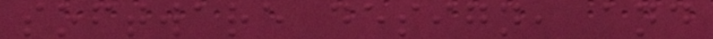software design, and
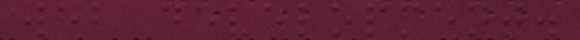web development.
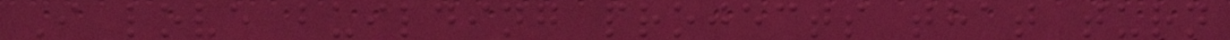I love building projects that turn
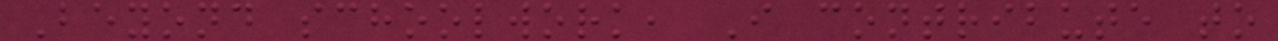Beyond schoolwork, I contribute to
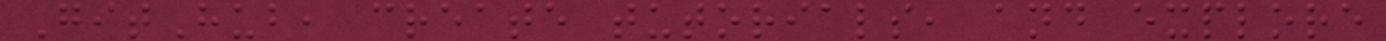GitHub, create tutorials, and explore
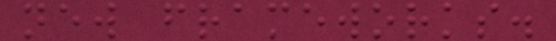new frameworks.
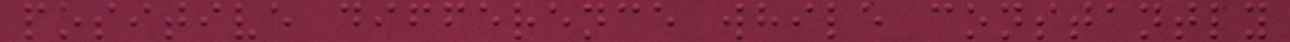positive difference while constantly
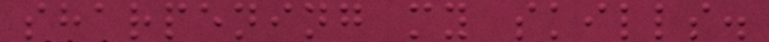sharpening my skills.
